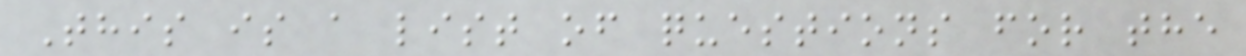This is a list of questions for the
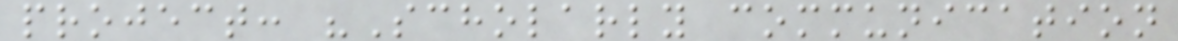project: "Scholarly communication
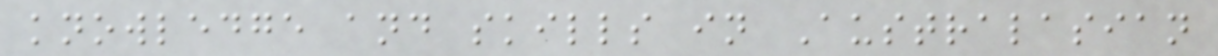knowledge and skills in Australasian
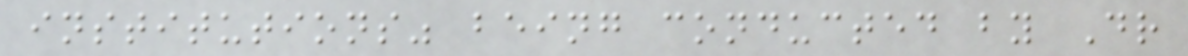institutions" being conducted by Dr
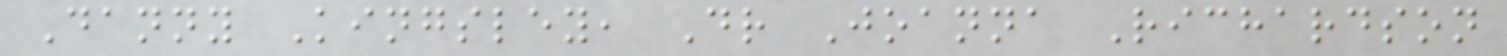Danny Kingsley, Dr Joanna Richardson
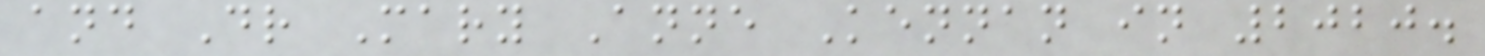and Dr Mary Anne Kennan in 2020.
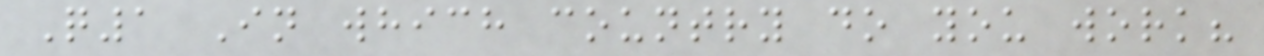Q1 In which country do you work?
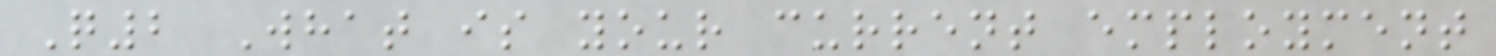Q2 What is your current employment
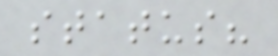status?
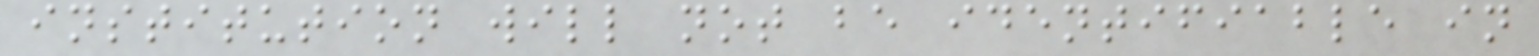institution will not be identifiable in
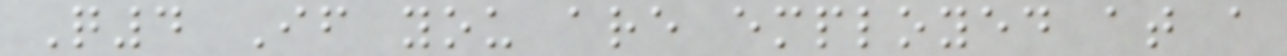Q4 If you are employed at a
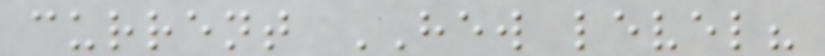current HEW level?
